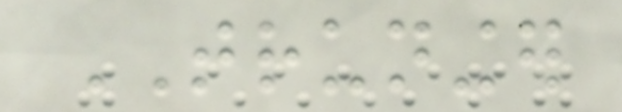TRUNINGER
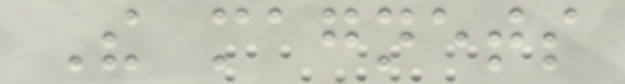The magnets
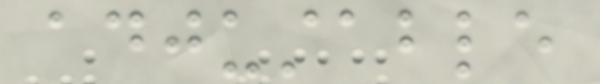adjustable
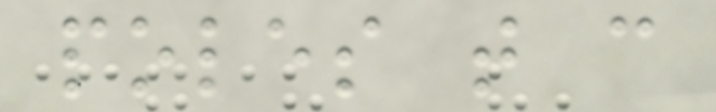poles that can
